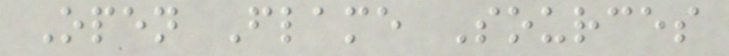Open Flame Sources
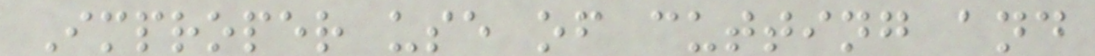Improper use of cutting and
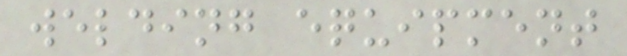welding equipment
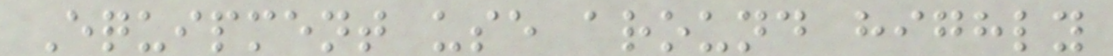Equipment use around highly
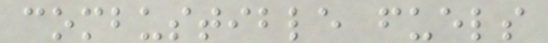combustible fuels
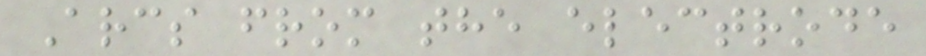Arcs from the electrode
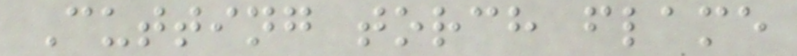Cutting torch flame
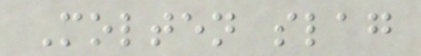Molten slag
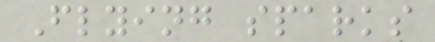Flying sparks
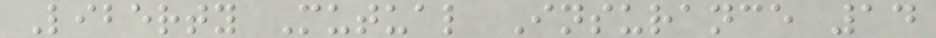Liberty Mutual Insurance 14
